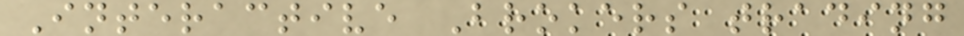Interactive Brokers trading
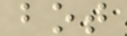bot
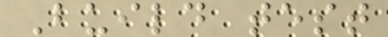Build test
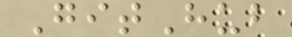GitHub
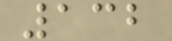132
